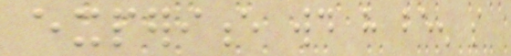experience would have been so
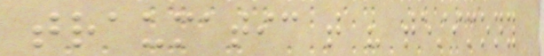traumatic that his testimony
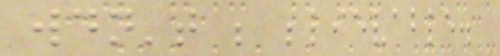wouldn't be believable.
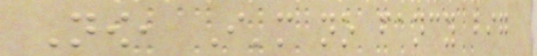Now, I'm no fancy big
